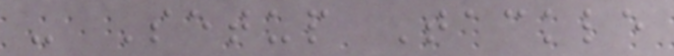- Setup Tackle
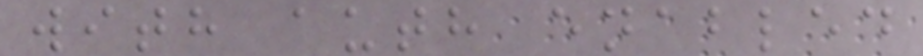with auth enabled
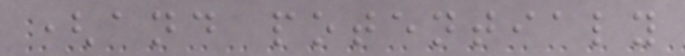(and potentialy
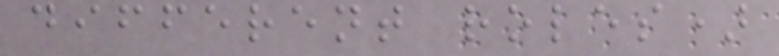different roles)
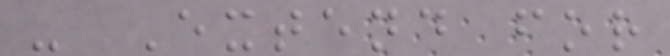- Extend for
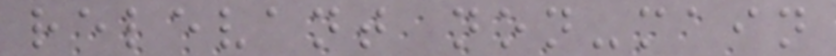relevant non-main
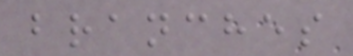branches
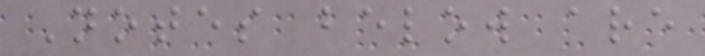Notes below are
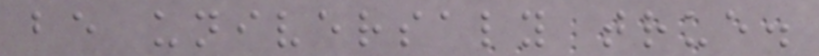be universaly true.
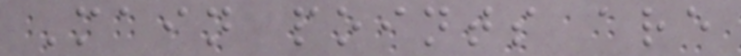Main points are
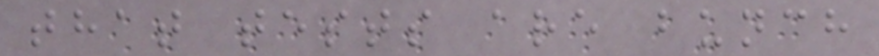that tests are bunch
